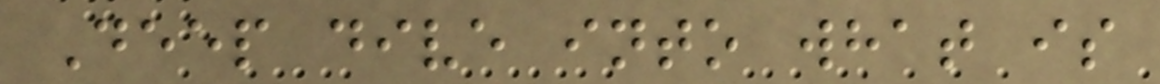Deep dive into what is
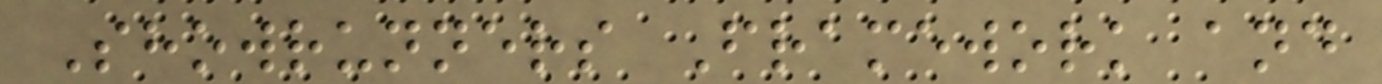Showrunners Framework and
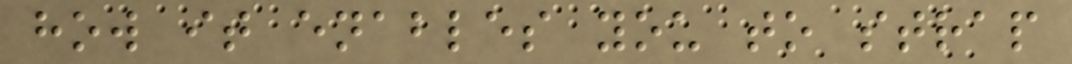how it enables you to strap
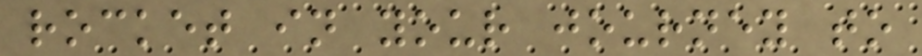rocket in your journey to
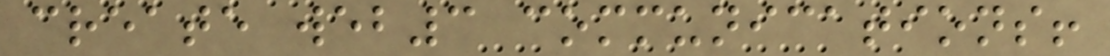create web3 communications!
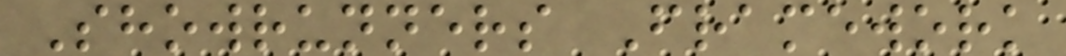Showrunners Framework
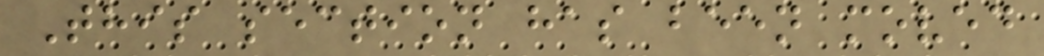This section has been moved
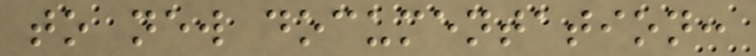to new documentation:
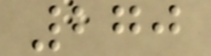270
